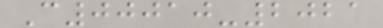C00010-2021
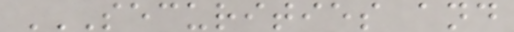SECURITIES AND
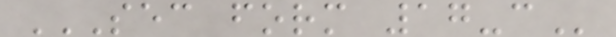SEC FORM 17-C
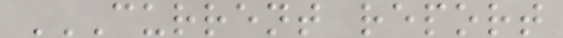CURRENT REPORT
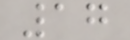17
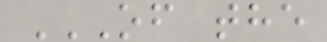OF THE
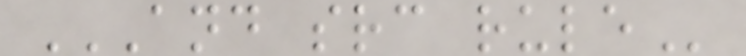AND SRC RULE
